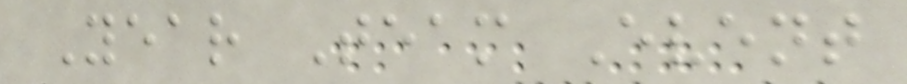Year Team Event
